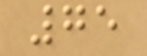75
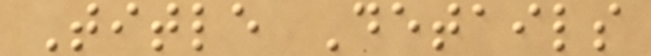Title Details
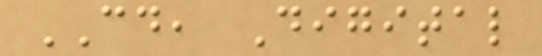CD, Digital
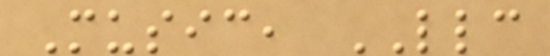Music, LLC
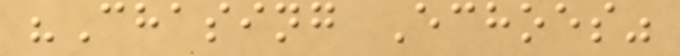"Chasing Echoes"
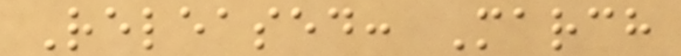Released: March
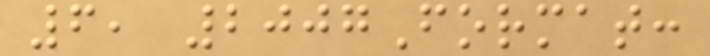6, 2007Format:
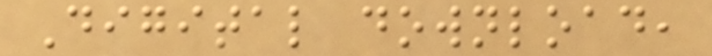Digital download,
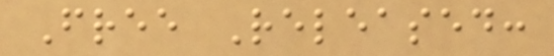Free Released:
